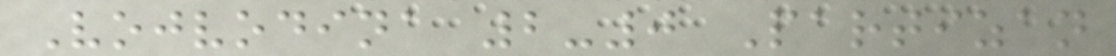Vojvodina 2-0 Partizan
